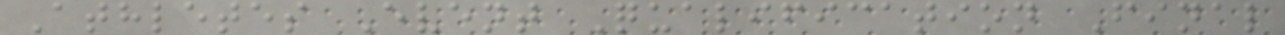Athletes Event Qualification Final
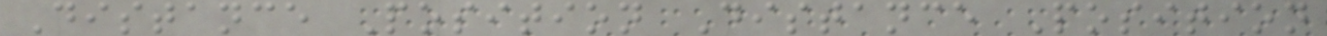Distance Position Distance Position
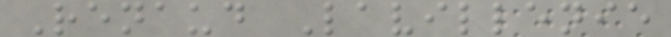Renaud Lavillenie
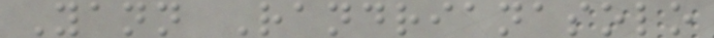Yann Randrianasolo
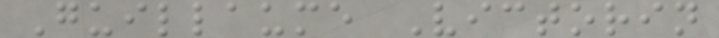Guillaume Victorin
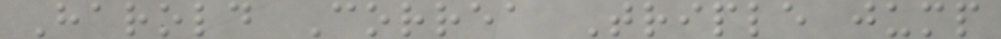Harold Correa Triple jump
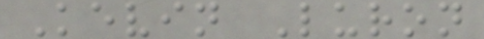Kevin Luron
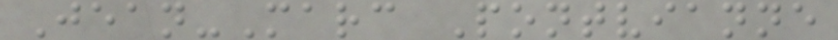Jean-Marc Pontvianne
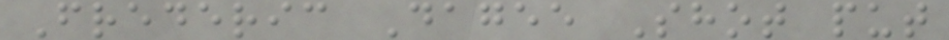Frederic Dagee Shot put
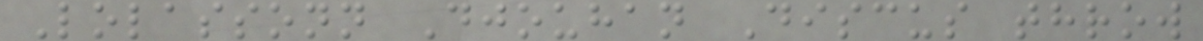Lolassonn Djouhan Discus throw
